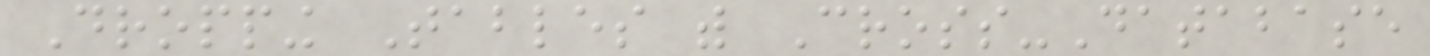Dropping Tables with Cross-Database
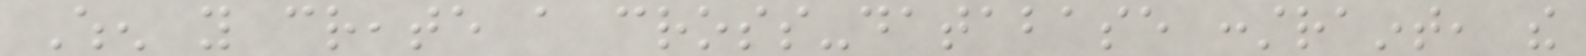When you create a cross-database constraint, the
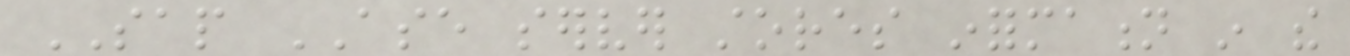SAP ASE server stores information in the
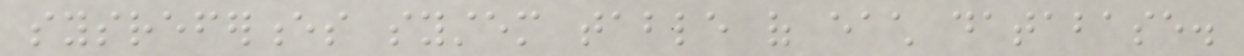sysreferences system table of each database.
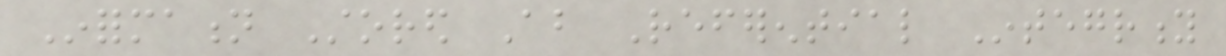Information Stored About Referential Integrity
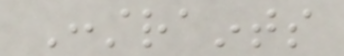Constraints
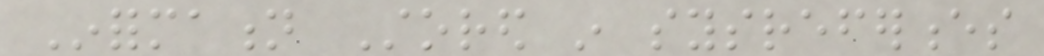Information Stored in sysreferences
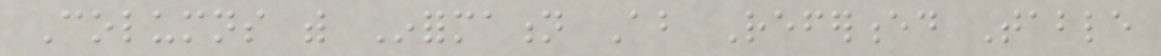Columns with Information About Referenced Table
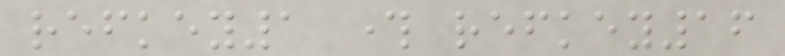refkey1 through refkey16
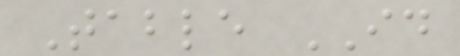Table ID
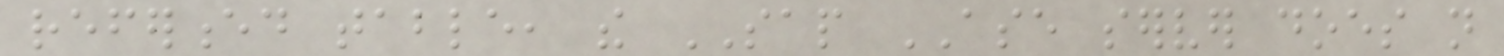referenced table, the SAP ASE server does not
